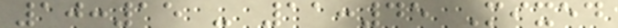10:15 - 11:45 Mixed
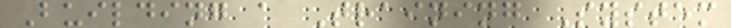Building a Training System
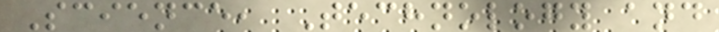Science, Technology and
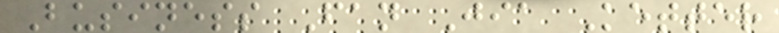Business Fan Jia Ketter
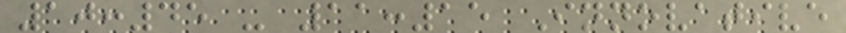10:45 - 11:15 Innovative
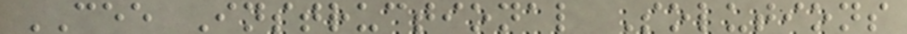CEE Instructional Solutions
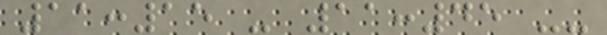11:15 - 11:45 --
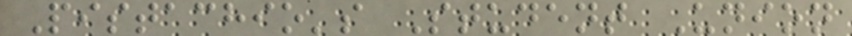Pistachio's Student Union
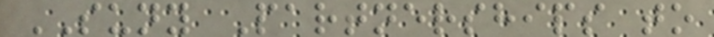SUNY Partnerships to
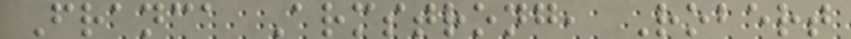Franca Armstrong, Robert
